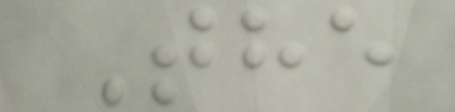The
